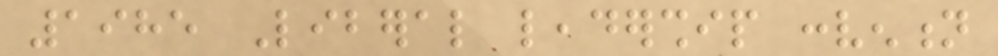1985 Liberal leadership convention
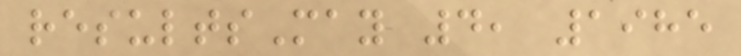resultsMay 4, 1985
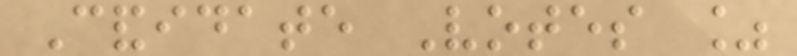Candidate Votes %
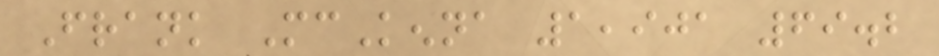Frank McKenna 1,901 69.2
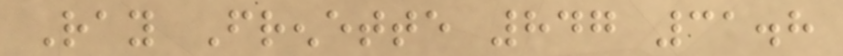Ray Frenette 847 31.8
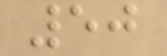50
